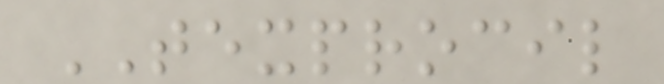TEXPROCIL
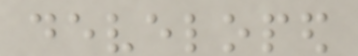developed
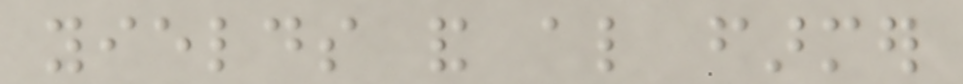yields and also farmer
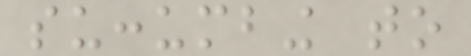succumbing to
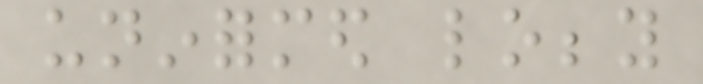uninformed lobby
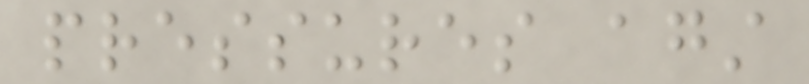pressures against
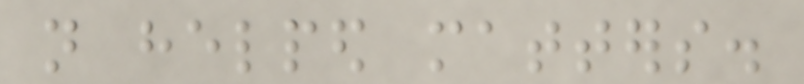not helped matters.
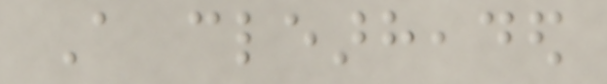A clearheaded
